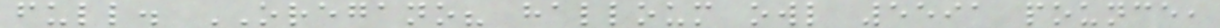full. OREGANO? halloum owl 5591 pounce,
